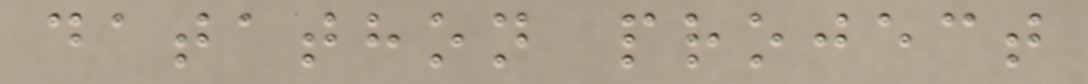datathon project
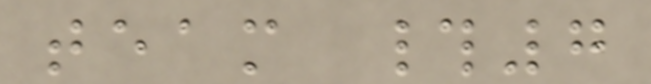team #7
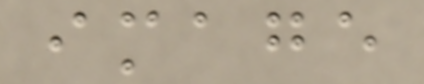image
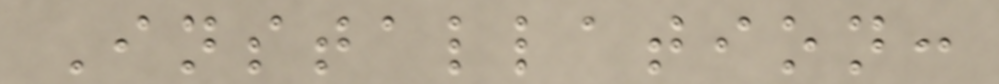Installation:
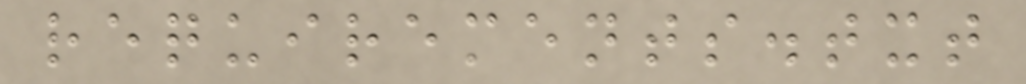requirements.txt
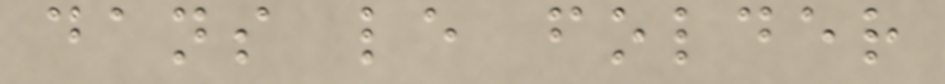dans le folder
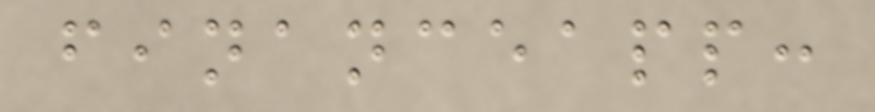financeapp:
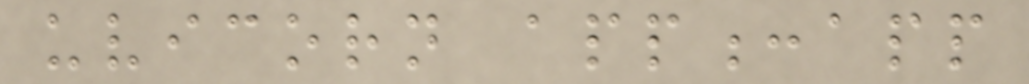uvicorn app:app
